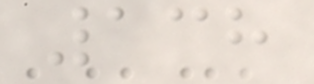138
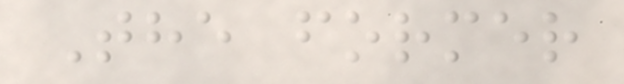The former
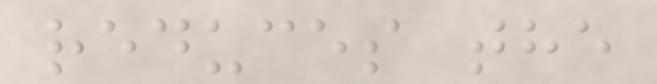reduces the
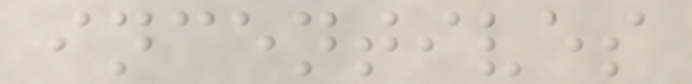incentives
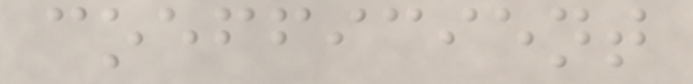coefficient
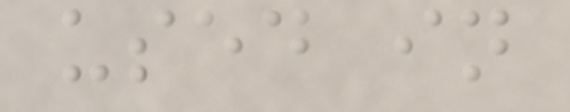used in
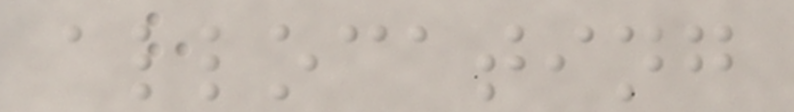allocating
